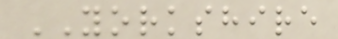YORKSHIRE
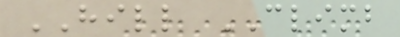HILL CLIMB
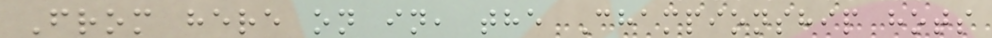From here on in, the Championship hots
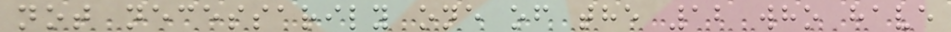not necessarily one of the 12 who have
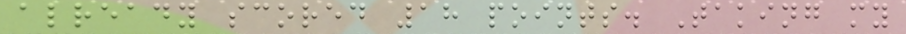already scored 18 points. Taking my
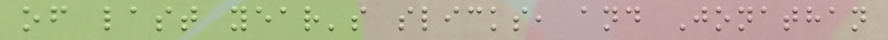of last year's slicks, and Jonathan
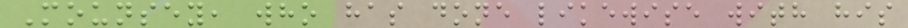Mounsey, who has done likewise with his
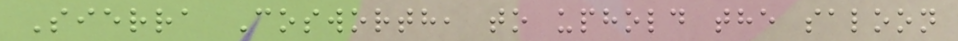Sierra Cosworth, to uphold the saloon
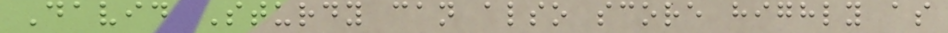David Sturdy can also score highly as
